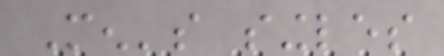Men's singles
